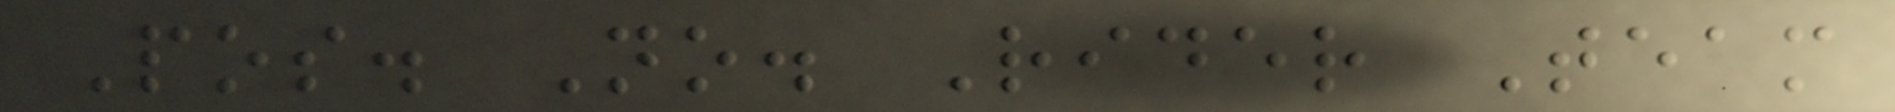Pos. No. Rider Team
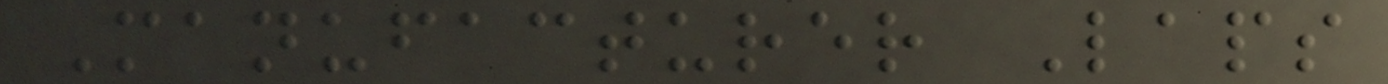Manufacturer Laps
